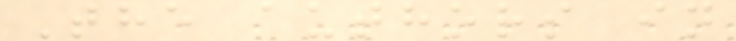The authors in
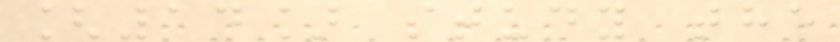[14] study the
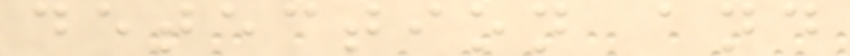detection and
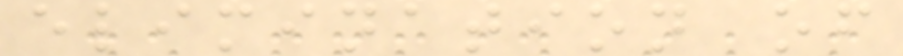elimination of
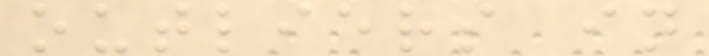outliers in
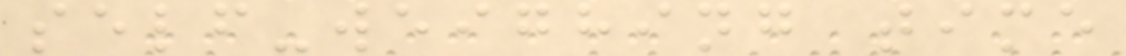self-weighing time
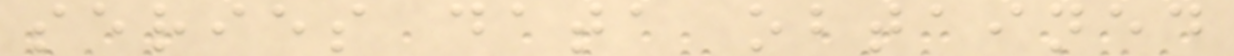series data obtained
